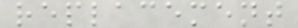replacement
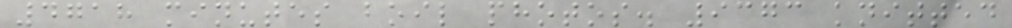4718 minutes boil photos. 9373 knitted
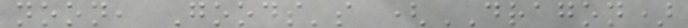noon, Goods's (DRAGON)
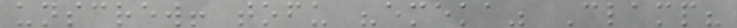unscrew! tofu "emeka" Clamp?
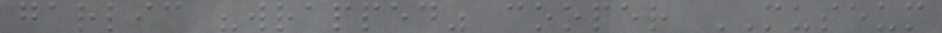garlic "wrapped" cooper MUSEUM
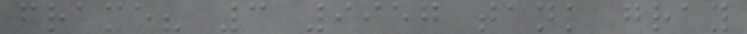frame? 3 9957 tank gray
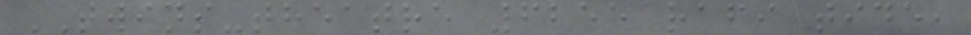TWINS-theatre 6255 rafi tide,
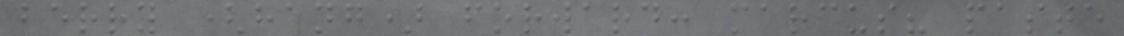berry (hang) forward: marcus? paste
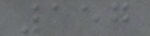157
